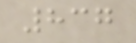837
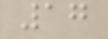17
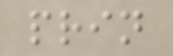prin
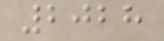2028
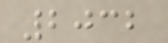2032
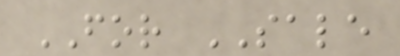FOR SALE
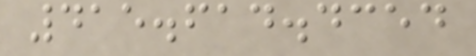415.614.4354
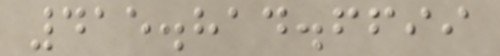415.814.6699
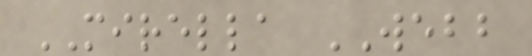MIRELLA WEBB
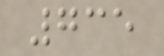735
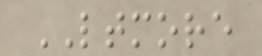LTMORE
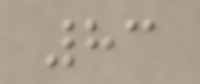83
